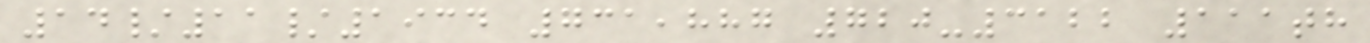14/11/1934 731,887 720-3122 111th
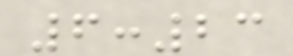6:23
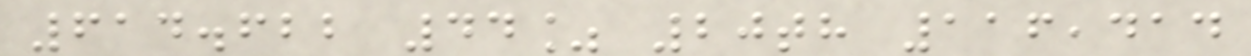614.622 44% 20th 116,414
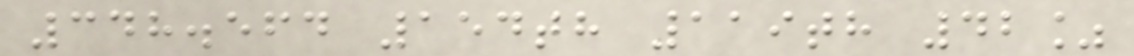348.564 154th 119th 42%
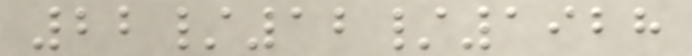22/12/1928
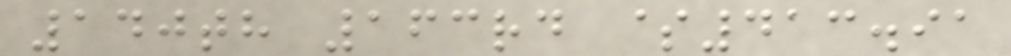140th 163rd $413.91
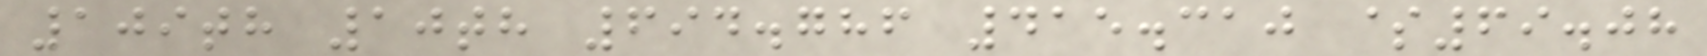109th 10th 694.786 415.310 $69.08
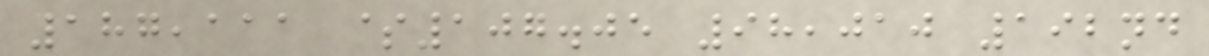187,111 $107.05 98,010 192nd
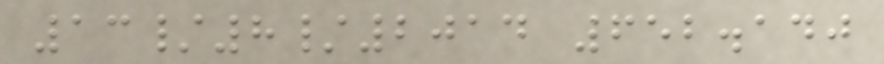13/8/2014 652.140
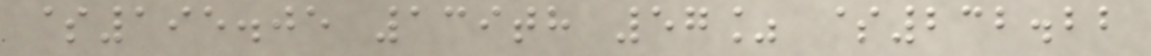$195.05 139th 57% $232.22
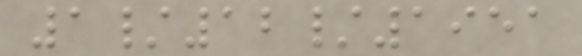1/12/1951
